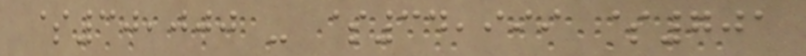$30,000 - $34,999 $701
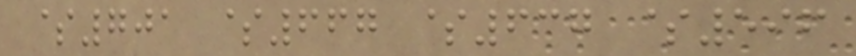$701 $667 $637 $596
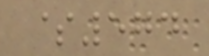$574
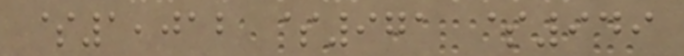$1,012 $971 $949
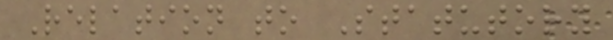Relation to Statutory
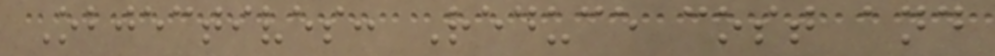Objectives: Reduce cost and
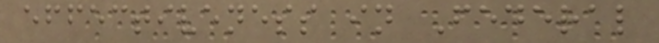effectiveness in Federal
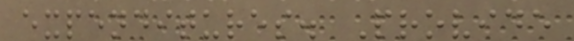expenditures. Provide
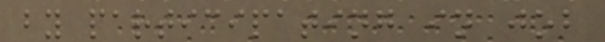by participating in job
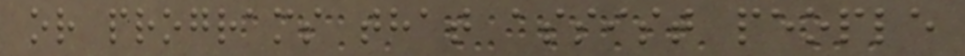or programs that assist people
